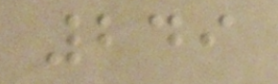249
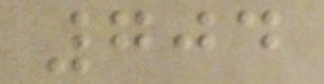704
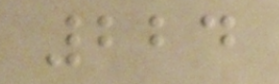224
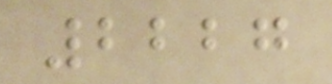2227
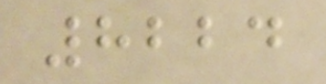8224
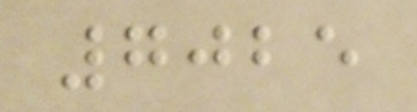7025
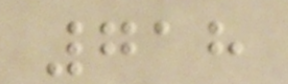718
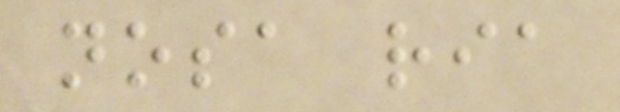nosa ria
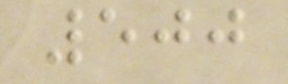500
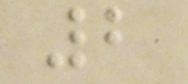2
